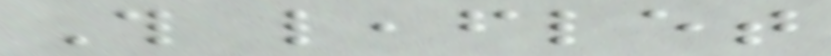This leaflet
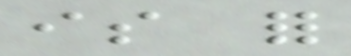is for
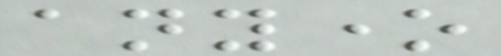anyone
